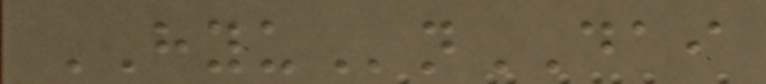HYUnDAI
